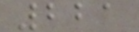221
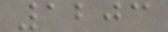1203
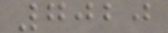7020
